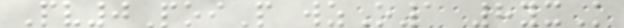Pv0PoiP wzO1 8yxK
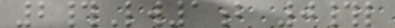2#Lw1b 0#l
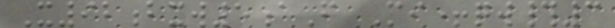X92bxw5aF Mi+qw#3
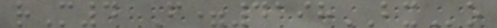rM4 F=4198BXo
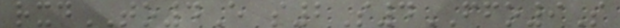rxdTO4E s2S4FFO9S
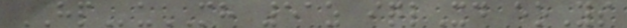HPuMH 51z iqlXd eoYs
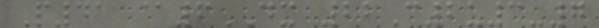P41 @6DX 22C2u3-7
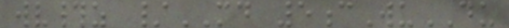wv#z /MD 5cWuDU
